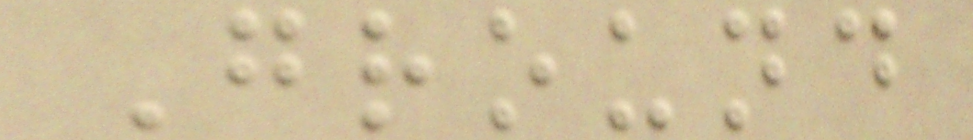Ground
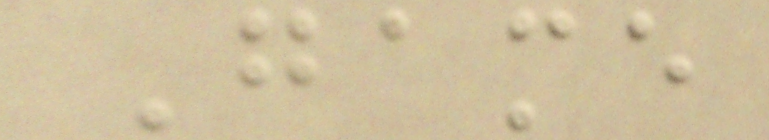Game
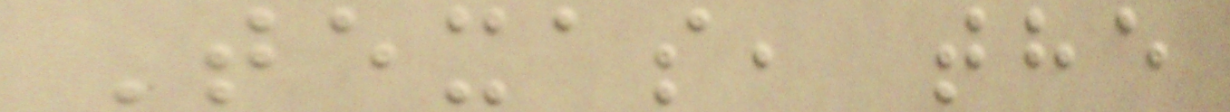Texas, the
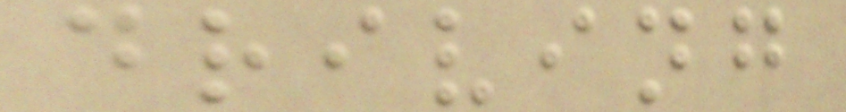driving
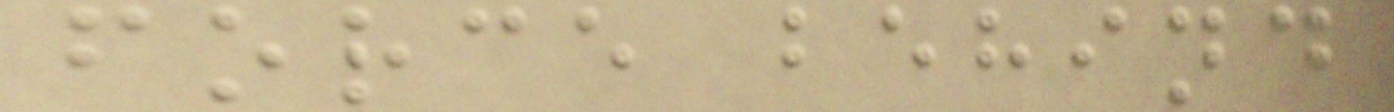force behind
